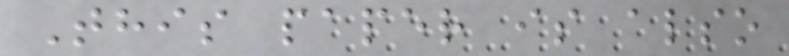This paper is also
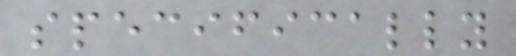specifically
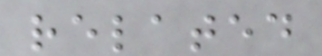related
